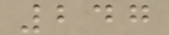247
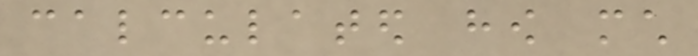calculated how much
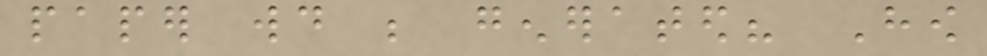paper would be generated? How
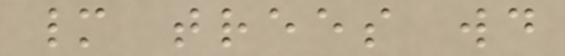many trees would
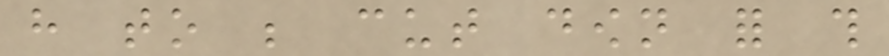have to be cut down for this
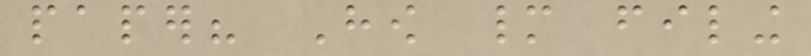paper? How many filing
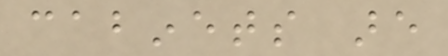cabinets are
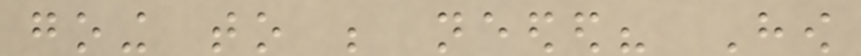going to be needed? How
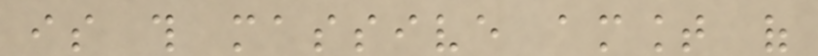is this massive amount of
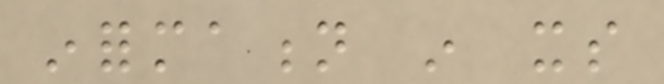information in its
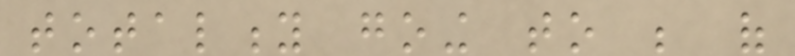totality going to be of
